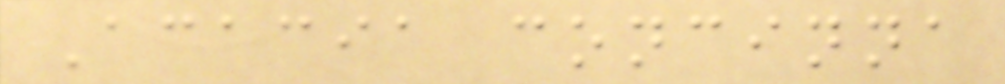Acacia concinna
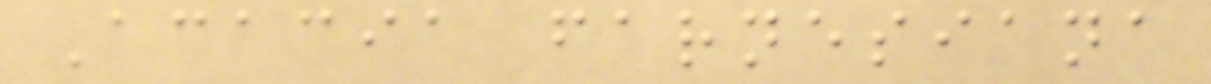Acacia farnesiana
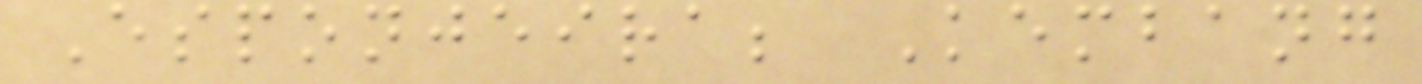Esponjeira; Kembang
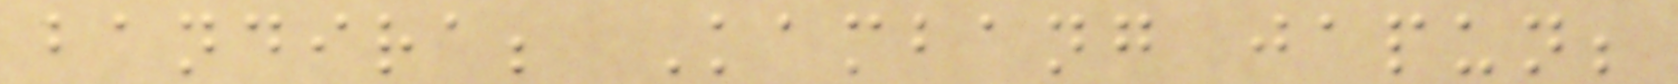bandira; Kambang japun;
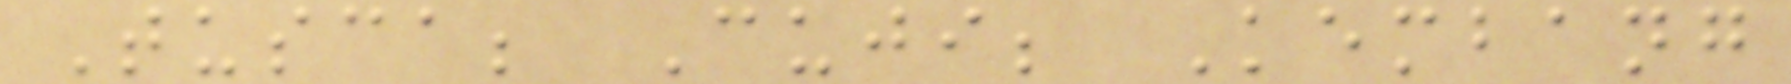Tusca; Cuji; Kembang
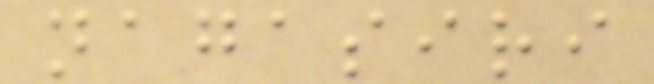nagasiri
